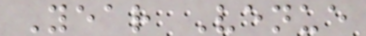Year Venue
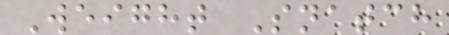Weight Snatch
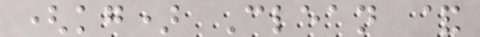(kg) Clean &
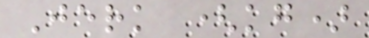Jerk (kg)
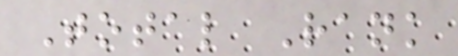Total Rank
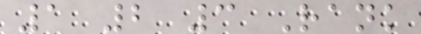1 2 3 Rank
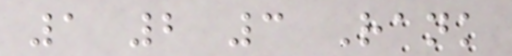1 2 3 Rank
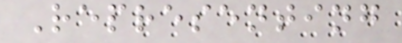Representing
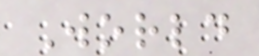World
